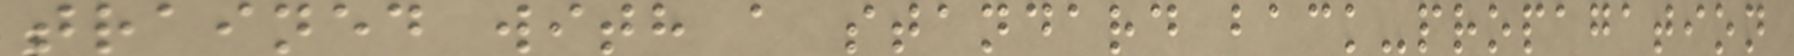trained with a standard back-propagation
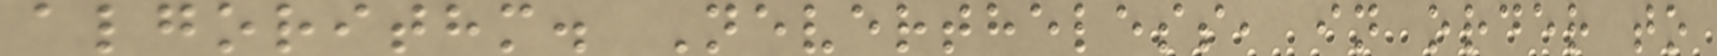algorithm. Nevertheless, in order to
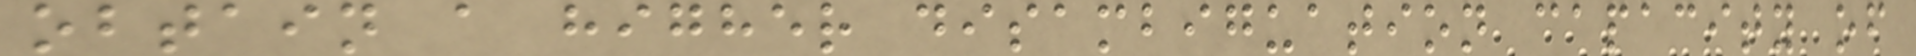obtain a higher disambiguation capacity of
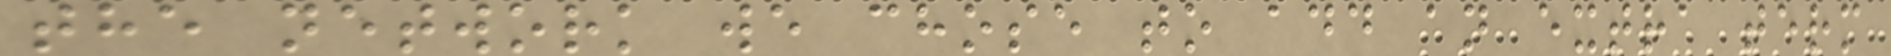the network we chose to add an extra term
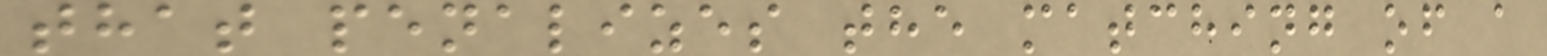that penalizes the matching of a
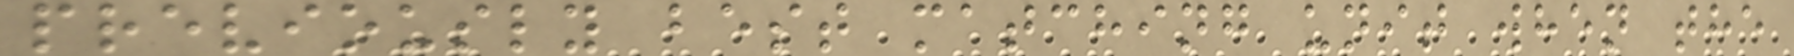previously best matching unit when the
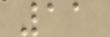11
